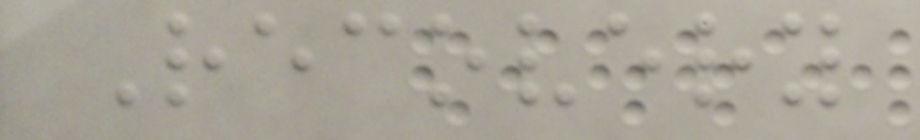Recovery
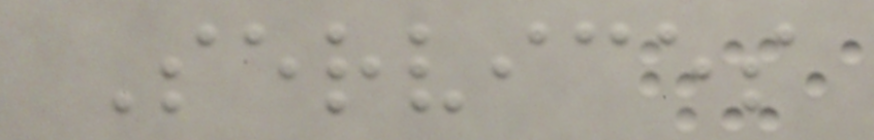Services
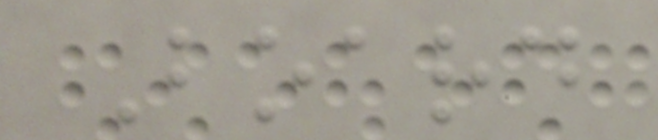Board
